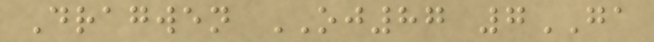Dragwen OJ87 7GA
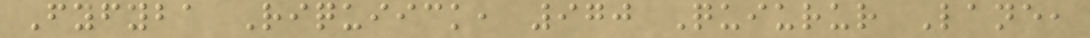Fyfyba Riquiick, 970 Quiurur Lane,
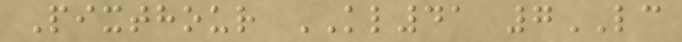Pixthour KL41 7LC
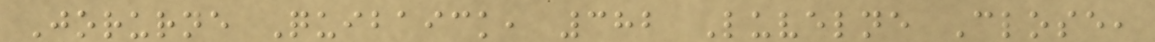Jorurne Quibaick, 382 Luvelne Close,
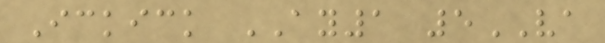Ickick AY1 5VA
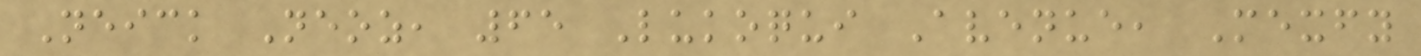Neick Neoz, 65 Lukoqui Avenue, Mexfy
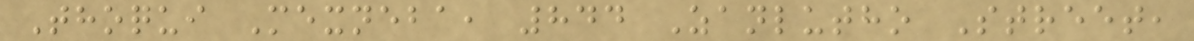Thoqui Mexneba, 844 Zanlutho Street,
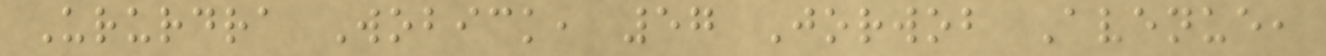Ururdra Wobick, 57 Jorwob Avenue,
